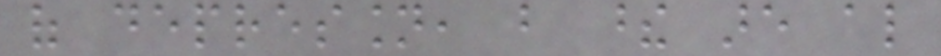of depression, but these are also
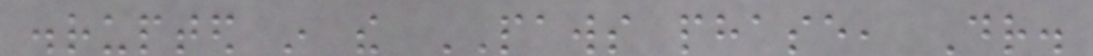disrupted in the PAWS phase, Dr.
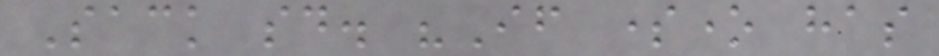Sack said. "If someone has
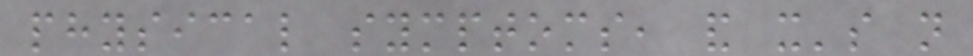physical symptoms, and it's not
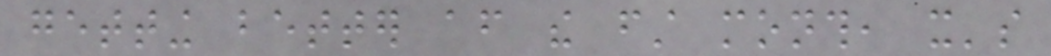getting better after the first month, it's
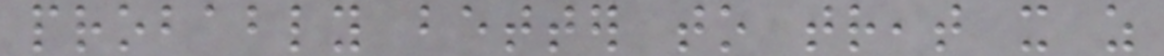probably better to treat it as
